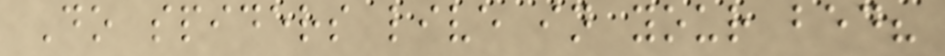Do spiders live in your bed?
